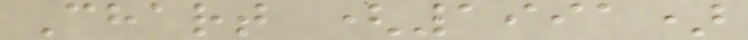Chart (1991)
